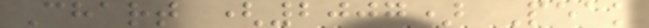Chart (2007) Peak
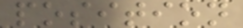position
